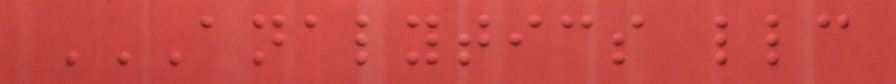ANALYTICS LLC
